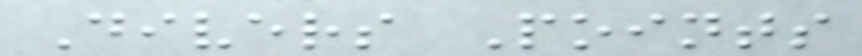Divers Points
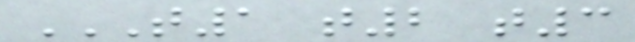T1 T2 T3
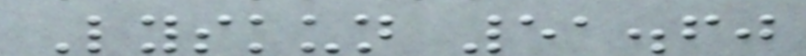Lyskun 51.60
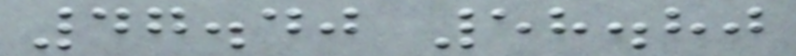47.40 58.80
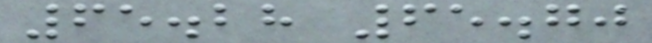65.28 65.70
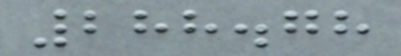288.78
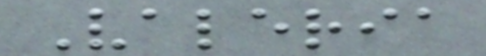Valeria
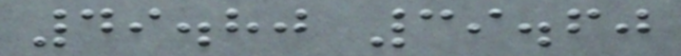49.80 39.60
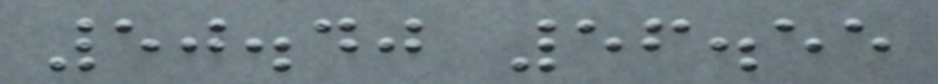50.40 56.55
